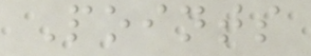Points
